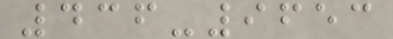436-9653
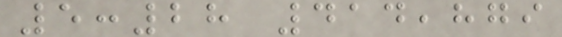5:28 414,879
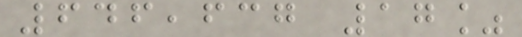646,637 17%
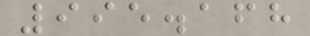995.168
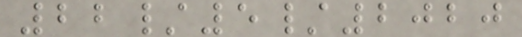22/5/2020
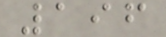196
